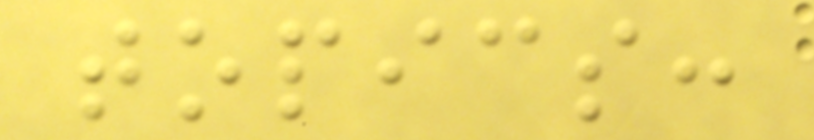topics:
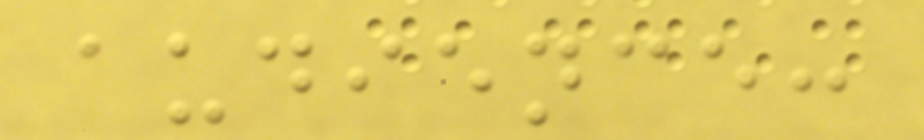audience:
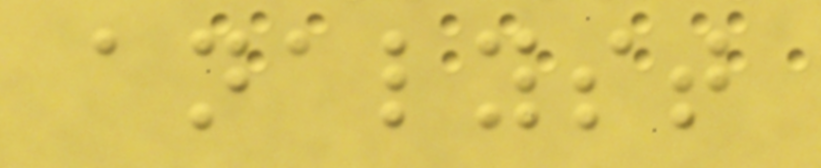analyst
